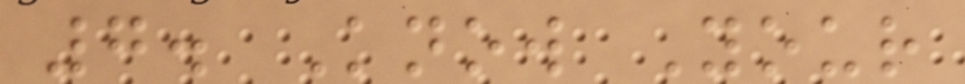7. Know Your
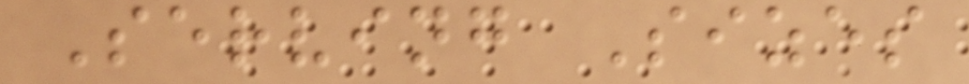Serving Sizes
